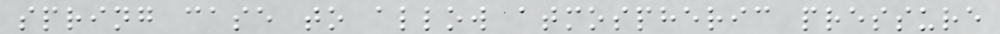spring case to allow atmospheric pressure
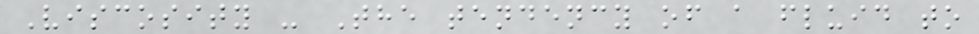Viscosity - The tendency of a fluid to
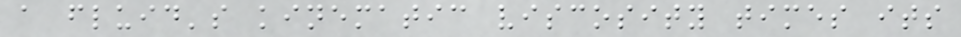a fluid's kinematic viscosity times its
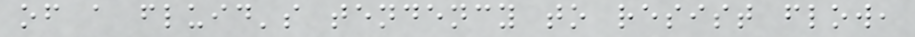of a fluid's tendency to resist flow,
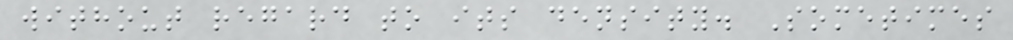without regard to its density. Sometimes
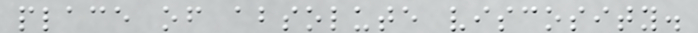place of absolute viscosity.
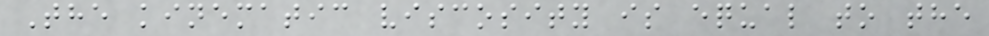The kinematic viscosity is equal to the
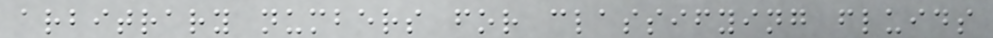arbitrary numbers for classifying fluids
